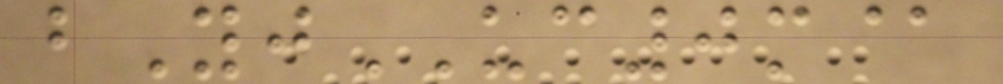bYjUC0m@
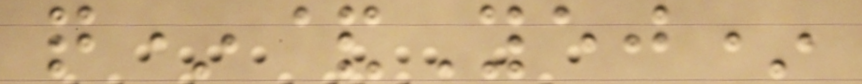q*&Yej*
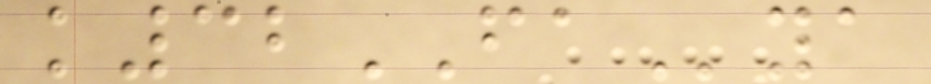k32FAya
